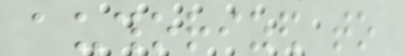authorized to
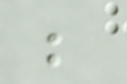be
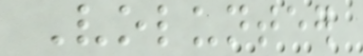Volunteer
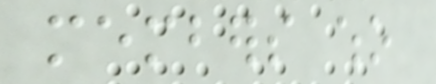members who
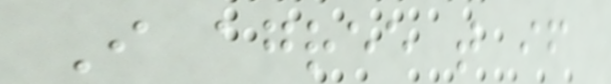I agree that if
